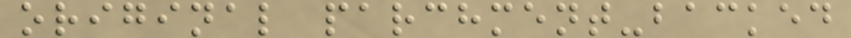original parchment-backed
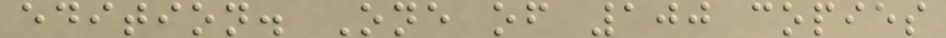edition. One of 100 copies
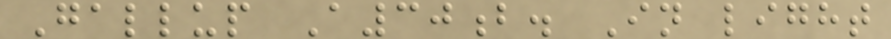Gallup A30b. In light
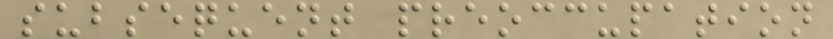subsequent preoccupation
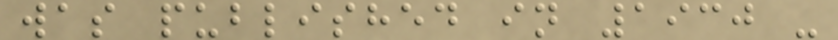was published in 1930 -
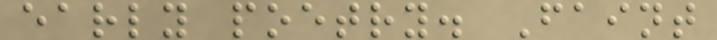early poetry. Faint
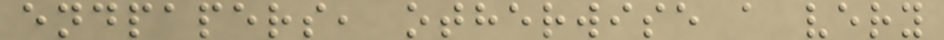endpapers, otherwise a very
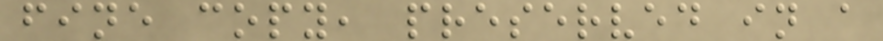fine copy, preserved in a
